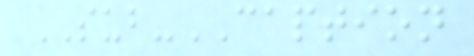SUB-CAPTION
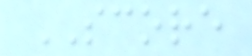SCORE
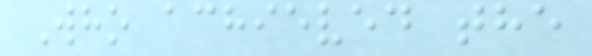Who achieved the
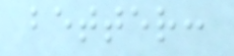better:
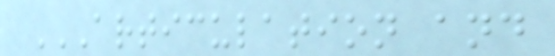ARTICULATION AND
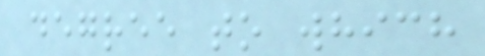degree to which
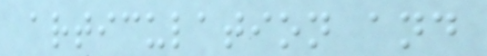articulation and
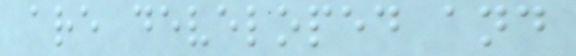are developed and
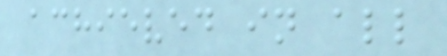achieved in all
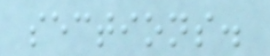sections.
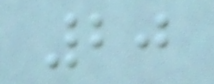20
